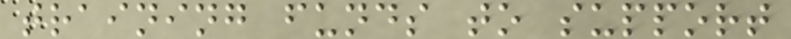training funds to support
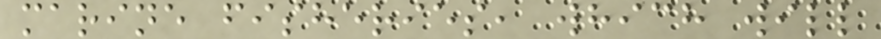marine fisheries, which will
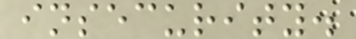insecurity.
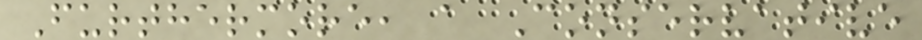Furthermore, a Conservative
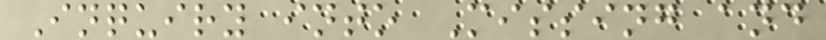Inquiry into Missing and
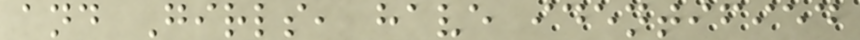and Girls, have identified
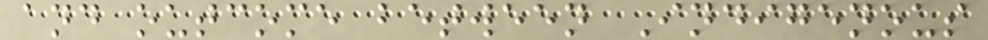and outcome between Indigenous
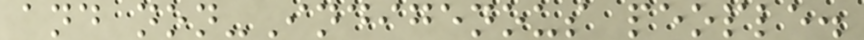and non-Indigenous people.
